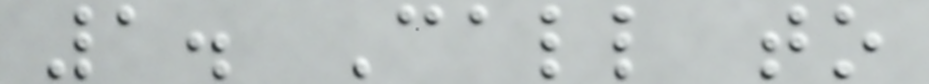1. Call to
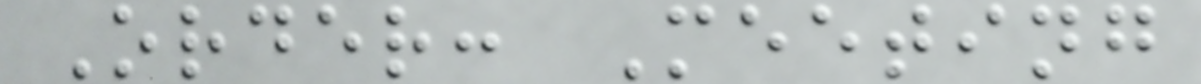Order: Meeting
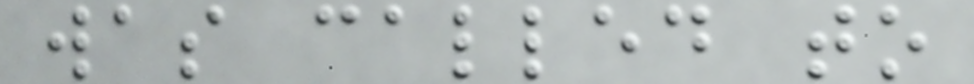was called to
